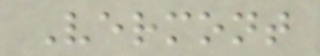Vermont
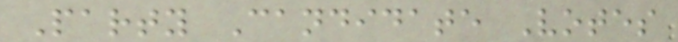Party Candidate Votes
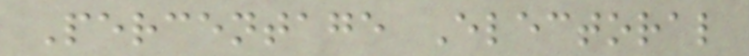Percentage Electoral
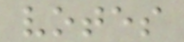votes
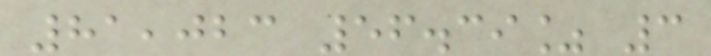81,023 56.39% 3
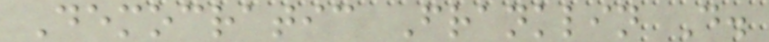Democratic Franklin D.
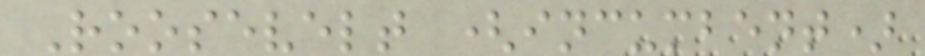Roosevelt (incumbent)
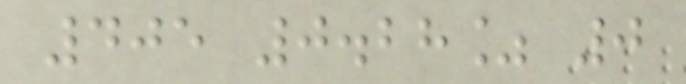405 0.28% 0
